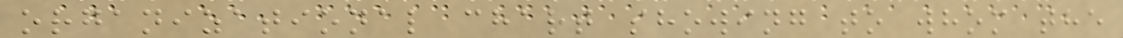organizational chart showing to whom the
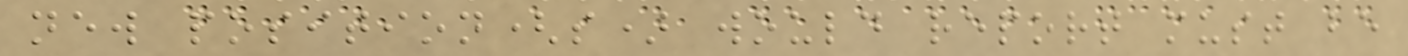new position(s) would report must be
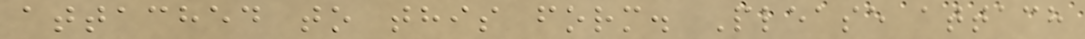attached to this form. Please attach
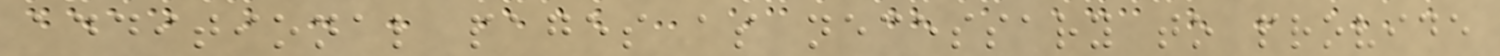additional pages as necessary to provide
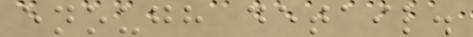enough detail.
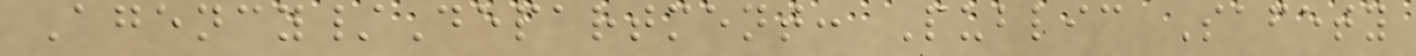Agency/Department: Public Safety
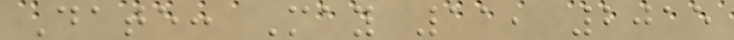Date: May 11, 2015
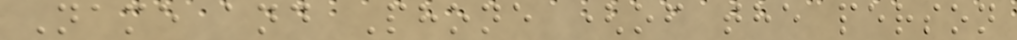Name and Phone (of the person
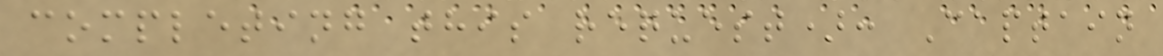completing this request): Captain
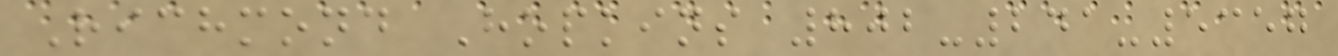Richmond Hopkins 802-241-5357
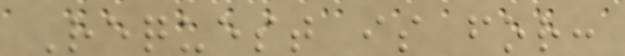Request is for:
